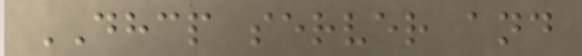DHCP server and
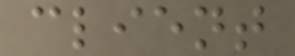client
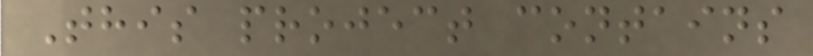This project contains
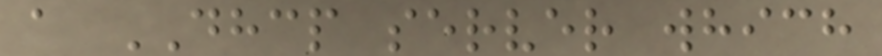a DHCP server which
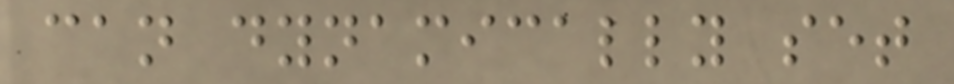can dynamically set
